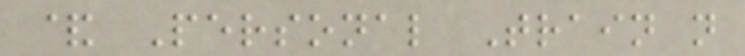& Personal Train n
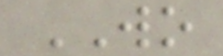WO
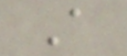A
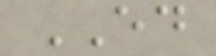ED
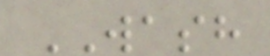WASH
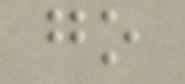go
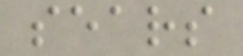sears
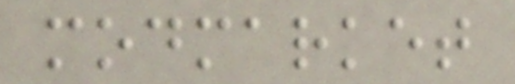modmarket
